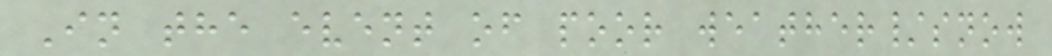In the event of poor weather/snow
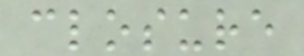closure
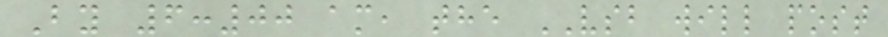By 6:00 am, the VSB will post
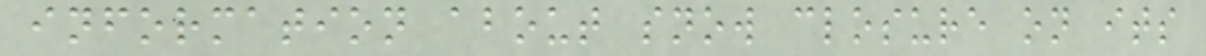information about snow closure on its
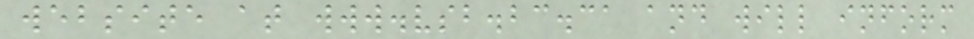website at www.vsb.bc.ca and will inform
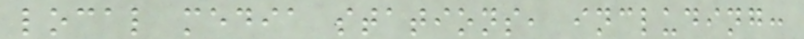local media stations, including:
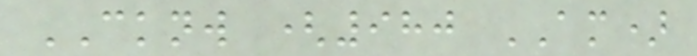CKNW (980 AM)
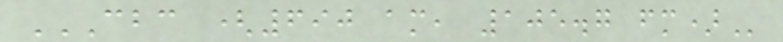CBC (690 AM, 105.7 FM)
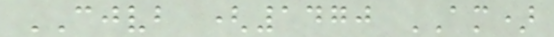CJVB (1470 AM)
